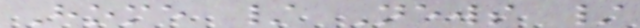Home / News /
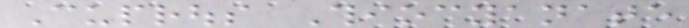Cuprous Thiocyanate
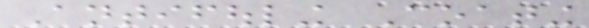Antifouling Coating
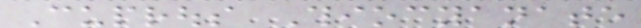Cuprous Thiocyanate
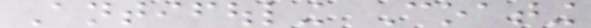Antifouling Coating
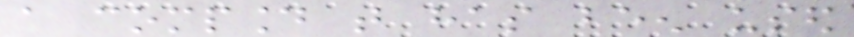a compound that has been used
